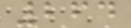264
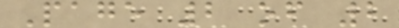Page 2 of 2
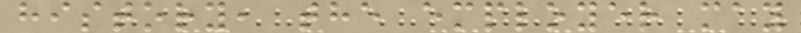history, the employer may
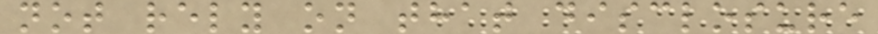not rely on that disclosure
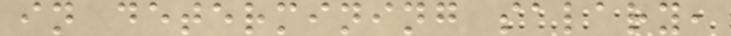in determining salary,
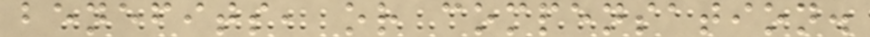benefits, or compensation.
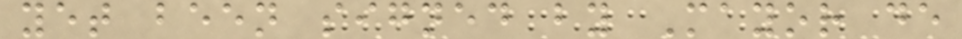yet been signed by Mayor de
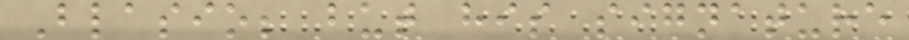Blasio; but his signature
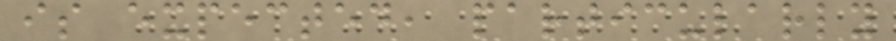is expected, particularly
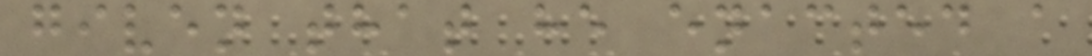given that he enacted a
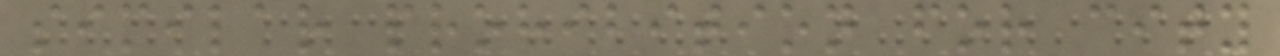similar prohibition for city
